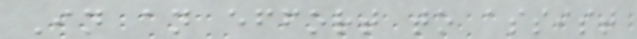In an effort to assist
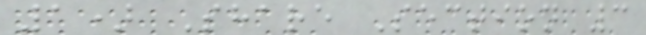1) Share Section 3
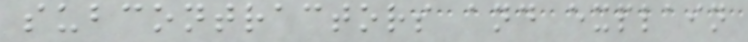subcontractors and explain
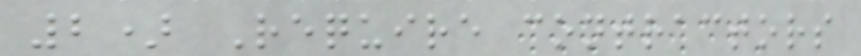2) Require contractors
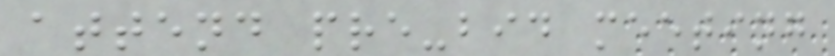attend pre-bid meeting
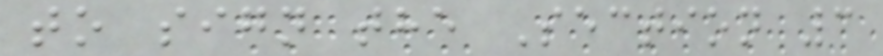to sign the Section 3
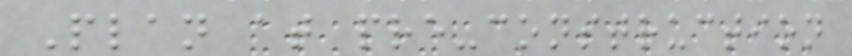Plan at pre-construction
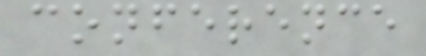conference
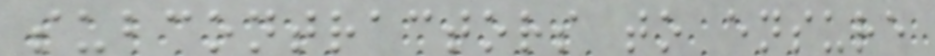subcontractors to ensure
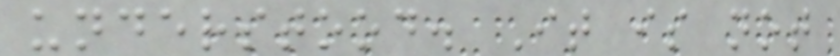understood. It is not
